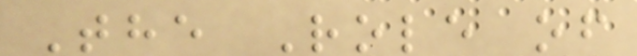The Role of
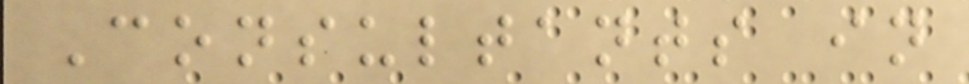Consultants in
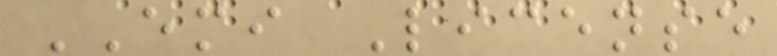EMI License
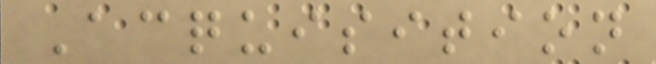Acquisition
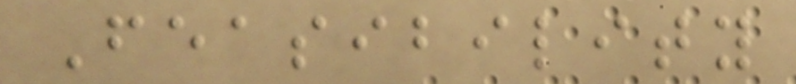Feasibility
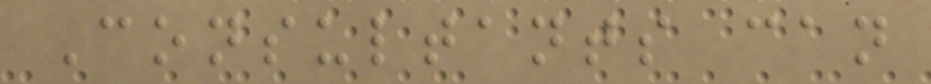Consultants can
